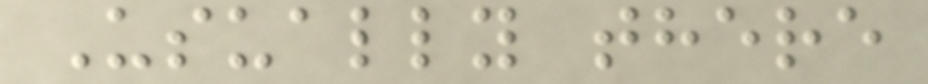Usually there
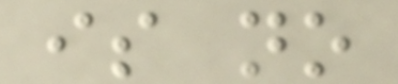is no
